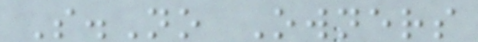S.No Owners
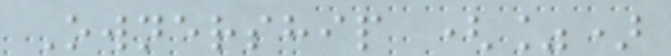Ownership (%)
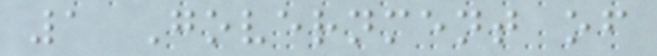1 Government of
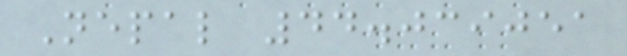Nepal 44.039051
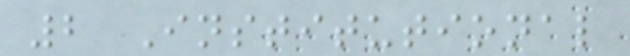2 Institutional
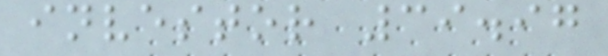investor 39.97
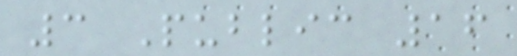3 Public 16
